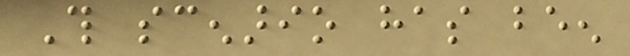This scenario has been
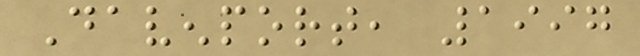Davenport, 1997
